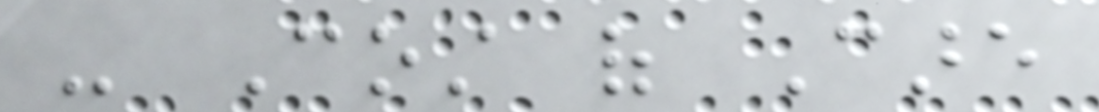- Cost of Care
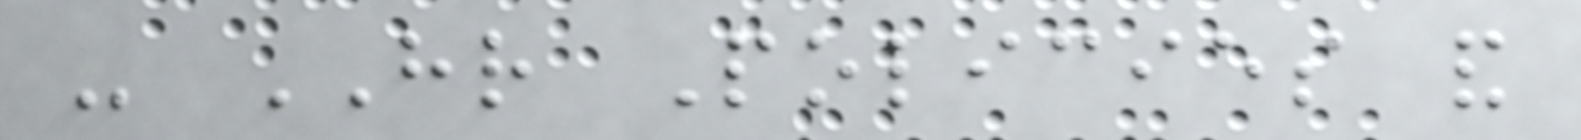- HR Policies and
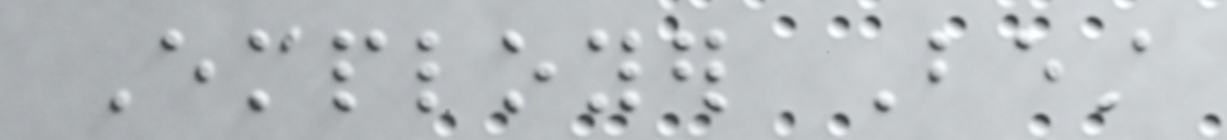Employer Best
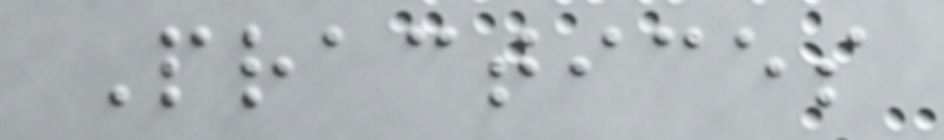Practices
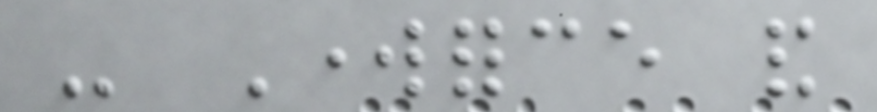- Workforce and
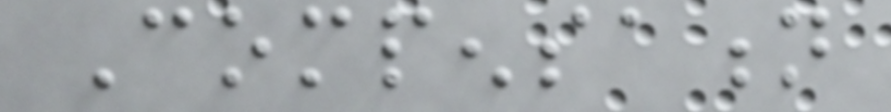Compensation
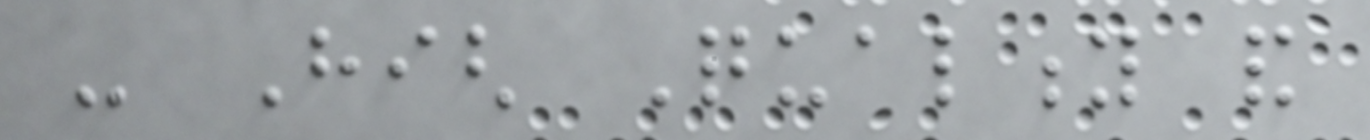- High Quality and
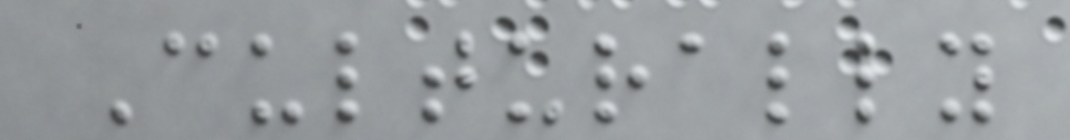Culturally
